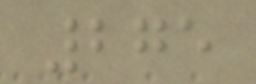275
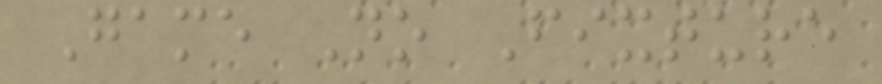Game No Fixture
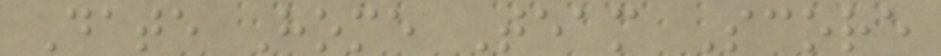Date Home Team Score
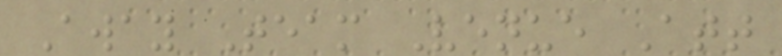Away Team Venue Att
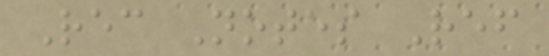Rec Notes Ref
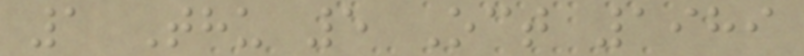1 Thu 5 Oct 1989
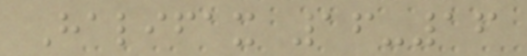Halifax 16-16
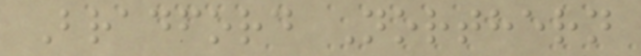Bradford Northern
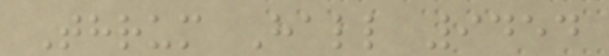Thrum Hall 9454
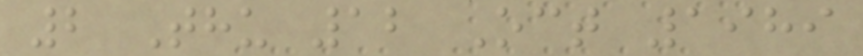2 Thu 12 Oct 1989
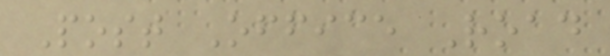Post Office Road
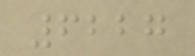6227
